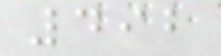492
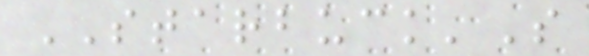STARBUCK'S
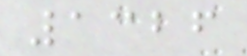1326
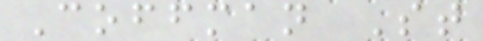Coffman St
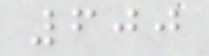600
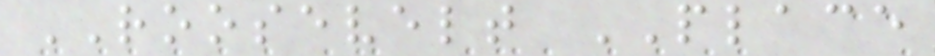ROOSEVELT PLACE
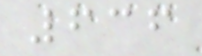636
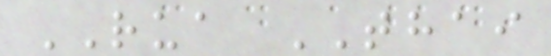RUA THAI
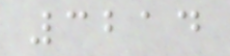3214
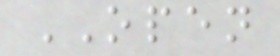OPEN
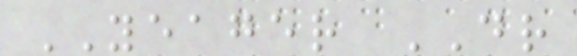YEAGER DR
